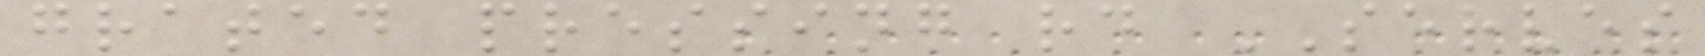grated pressing rd SERVES
